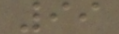99
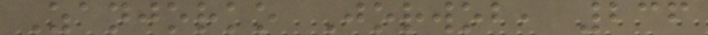Zanjorko Jorwob, 236
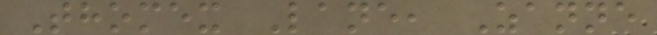Thomex Lane, Zanne
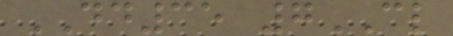DD35 7CL
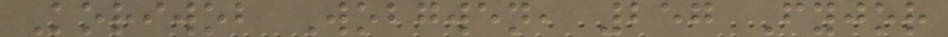Koriwob Wobgwen, 257 Fyjor
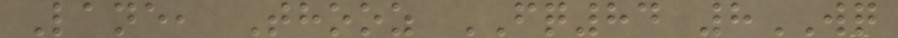Lane, Thooz FQ84 8WQ
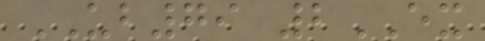UB79 2EX
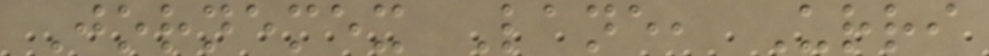Jornemex Lane, Urri
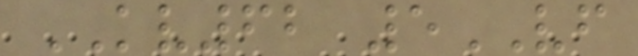KV62 5VF
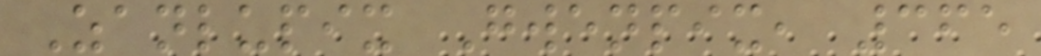Zanlupix Gwenpix, 365
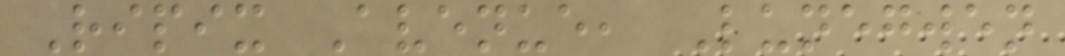Ripix Avenue, Lunegwen
